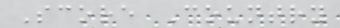Score Country
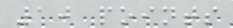10 points
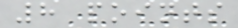8 points
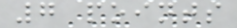7 points
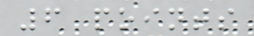6 points
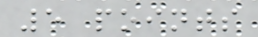5 points
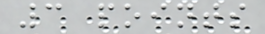3 points
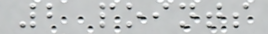2 points
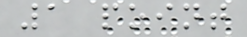1 point
